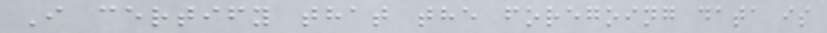I certify that the foregoing data is
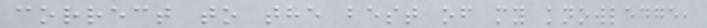correct to the best of my knowledge,
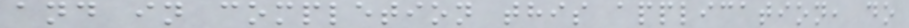and in completion this application, do
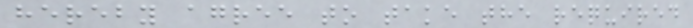hereby agree to take the required
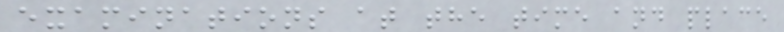examinations at the time and place
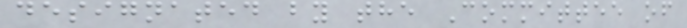designated by the Committee of
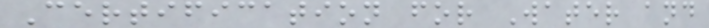Certification for Water and
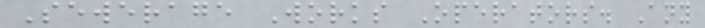Sewerage Works Operators. Any
